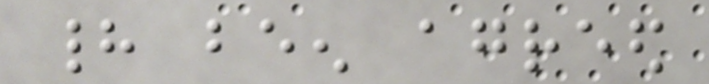had been agreed
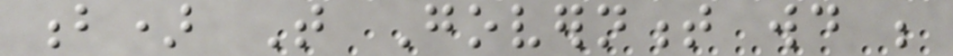b) That Government would be
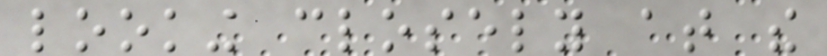looking closely at the
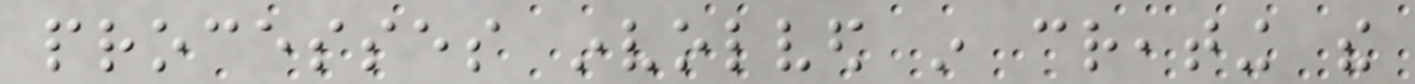processes involved in creating the
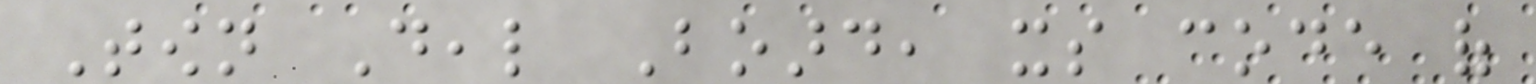Town Deal Board, its code of
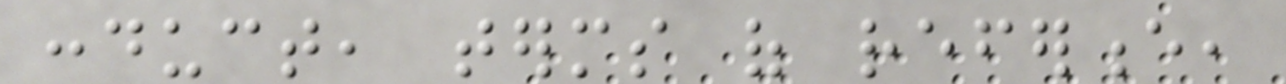conduct, terms of reference,
